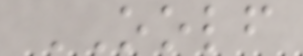OOLF
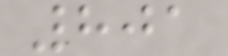801
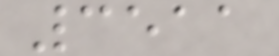3511
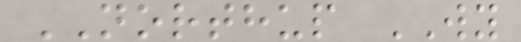NORTHUP WY
